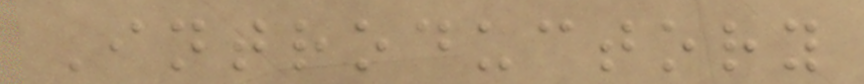Introductory
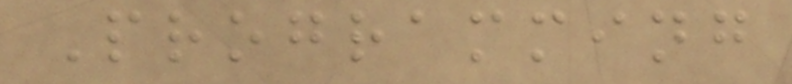Programming
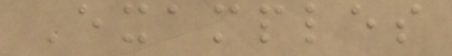Examples
